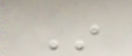In
